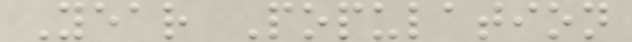Year Population
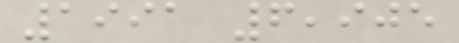1991 6,905
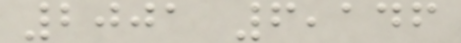2001 6,146
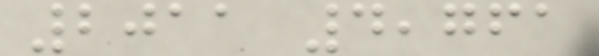2011 4,761
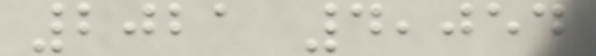2021 4,054
